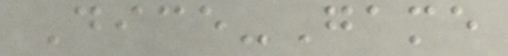Dice-Game
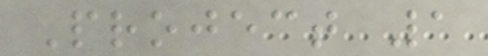Project 1
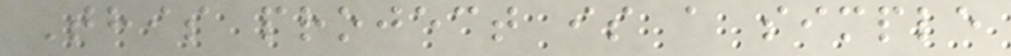This project is a simple
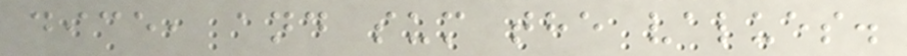dice, and sum the values.
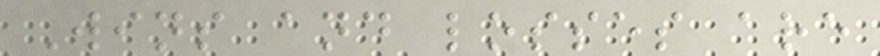Wins and losses are
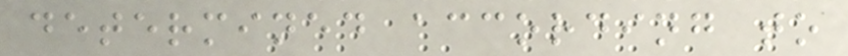determined according to
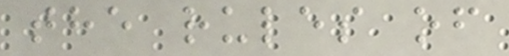the rules of
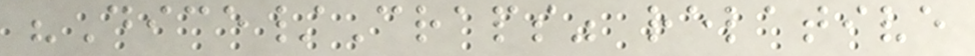"Dice/Craps" relative
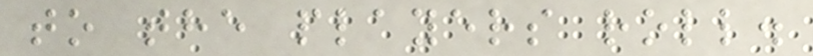to the players roll.
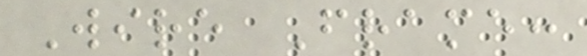Wire Frame:
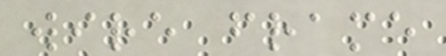wire frame
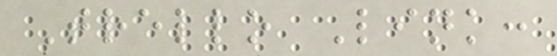Trello Link:
